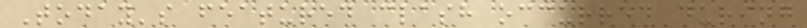Today's featured clash occurred during
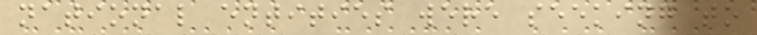national entities were seeking to
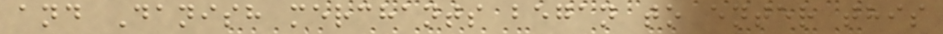and Danish merchants began to enter this
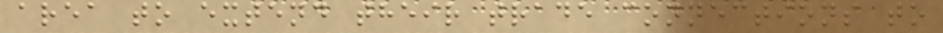area to extend their trade connections to
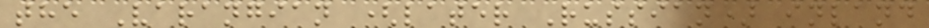the Varangian (later Russian) inland
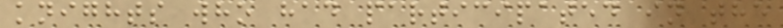knights who had participated in the
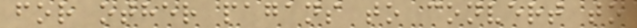for other pagans to convert to
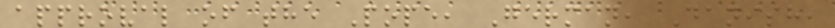approval of the Pope, German, Danish,
